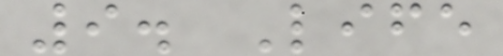9. Life
